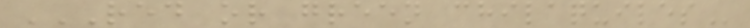RED OR GREEN CHILAQUILES
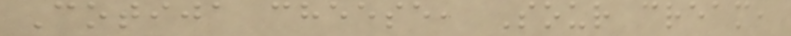Cotija cheese, Sour cream,
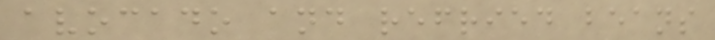avocado and refried beans
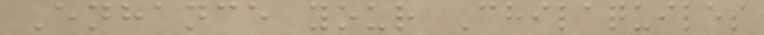Enhance your Chilaquiles
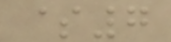$7
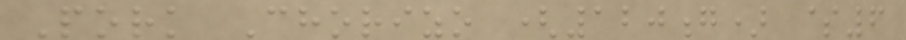Pork Chorizo (120g) $6
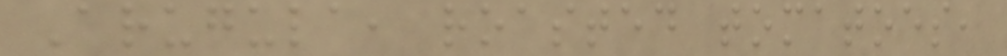Arugula, roasted tomatoes,
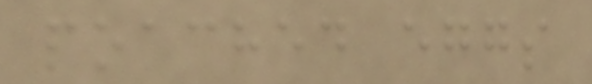poached eggs
